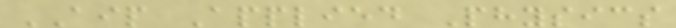AIP Applied Physics
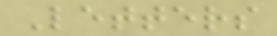Letters
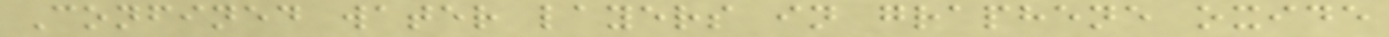Confined water layers in graphene oxide
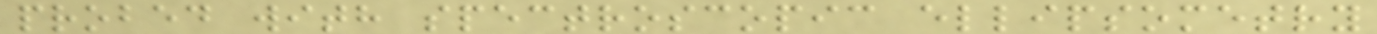probed with spectroscopic ellipsometry
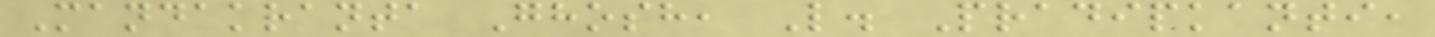Mandakranta Ghosh, L. Pradipkanti,
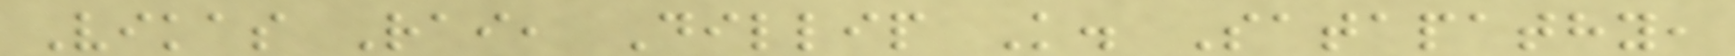Vikas Rai, Dillip K. Satapathy,
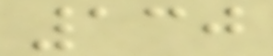130
